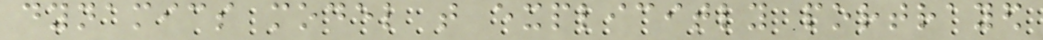dynamics model that explicitly portrayed
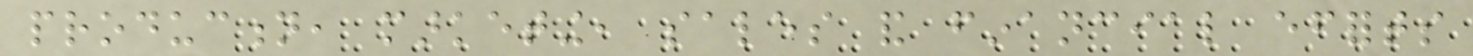production, marketing, sales and financial efforts
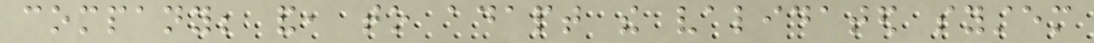company; and, to adapt the validated system
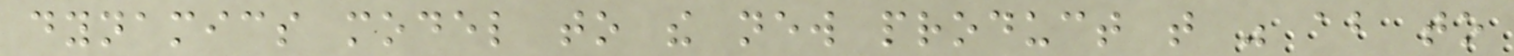dynamics model to the new product that was about to
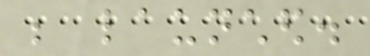be launched.
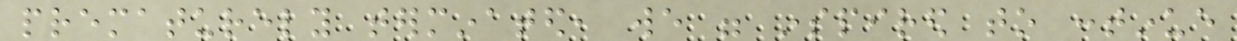prematurely terminated, we were inspired to continue
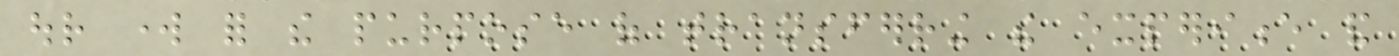our work for the purpose of transferring the experience and
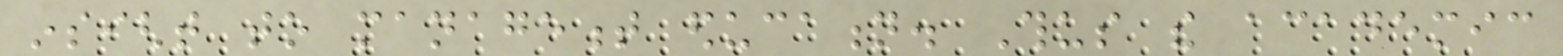insight to management education. Thus the academic
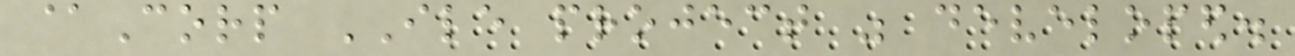@Corp ILE project was developed.
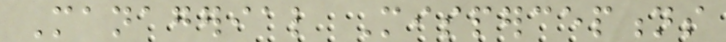Managerial Misperceptions
